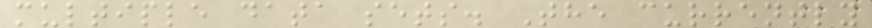multiple data sets. The currently
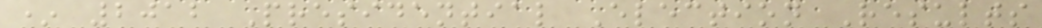* 2012 Presidential Election Results
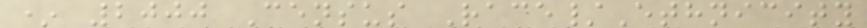* 2000 Census Race/Ethnicity
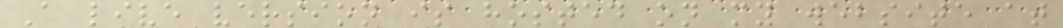A live version is hosted on my website at
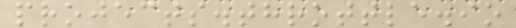projects.throttle.io
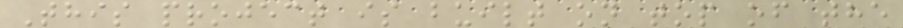This project is built on top of the
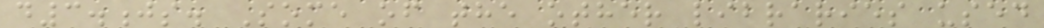d3.js. Some of the other libraries used
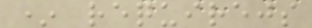* requirejs
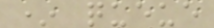* queue
